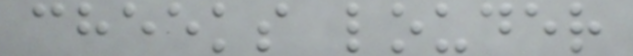cheeks louder
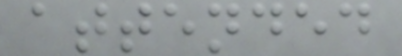attended
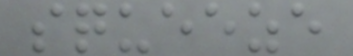squeeze
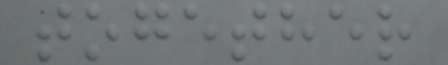together
